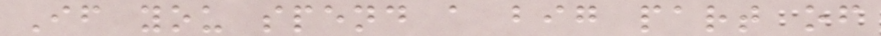If you spend a big part of
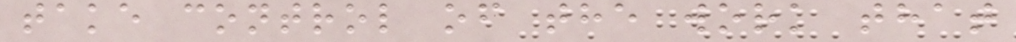take control of the work that
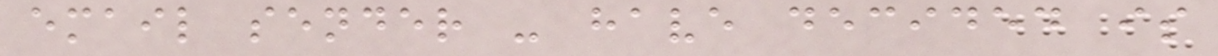email sender - have decided is
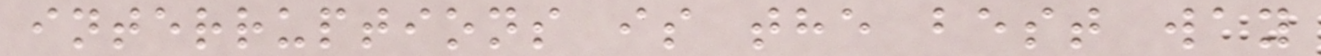interruptions is the best way
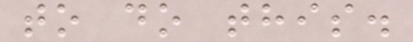to do this.
